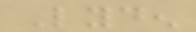Lyden
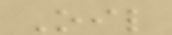Oil
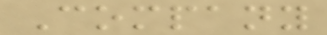Company
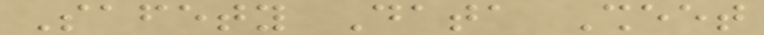Safety Data Sheet
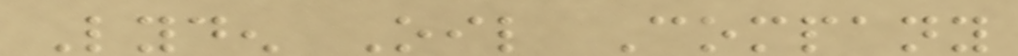Lyden Oil Company
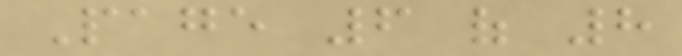Page 6 of 8
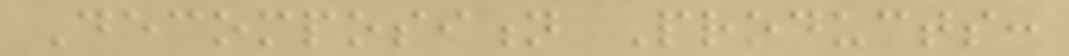Decomposition Products:
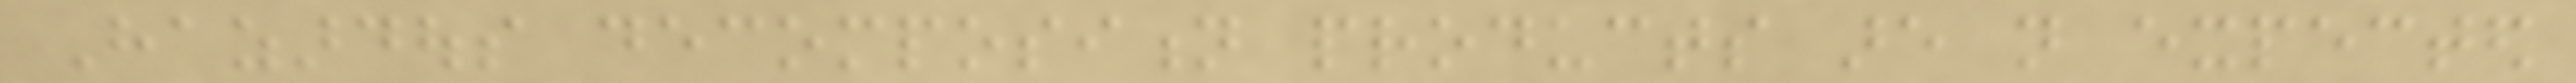Hazardous decomposition products are not expected
